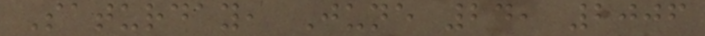Saturday, June 24, 2006
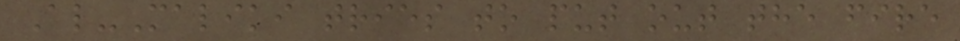Al-Maliki tries to put out the fire
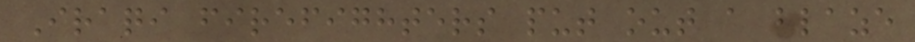Iraqi firefighters put out a blaze
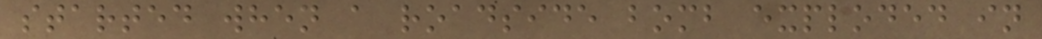started when a roadside bomb exploded in
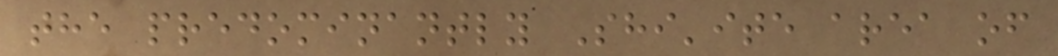the predominantly Shi'ite area of
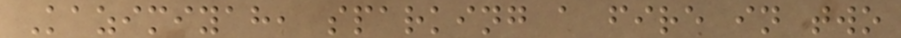Kazimiyah, sparking a fire in two
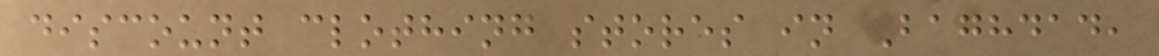discount clothing stores in Baghdad,
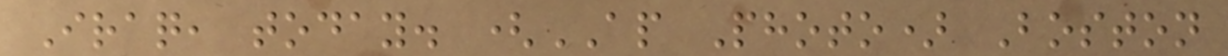Iraq, today. (AP Photo) Boston
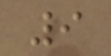9
